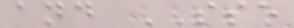and SSE
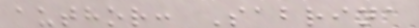author: Sabrina
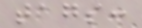tags:
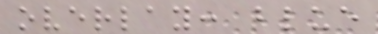overlay: blue
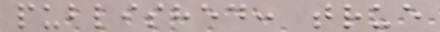published: true
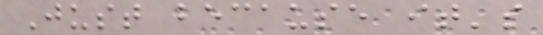Just because it's
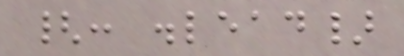{: .lead}
